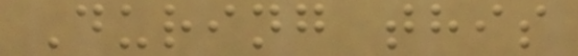During this
